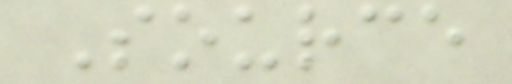Source
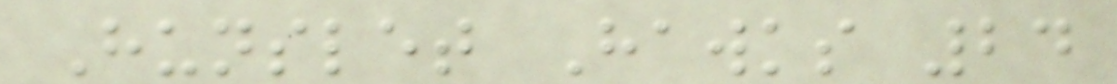Hunslet Hawks 24
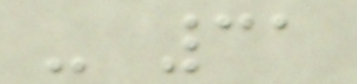- 31
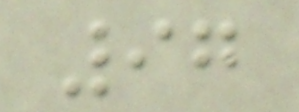97
